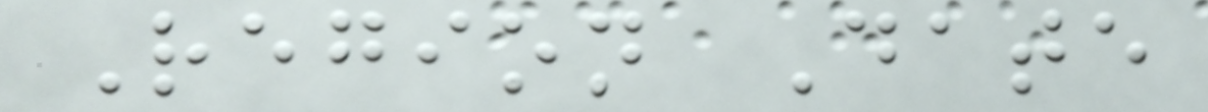Region Date
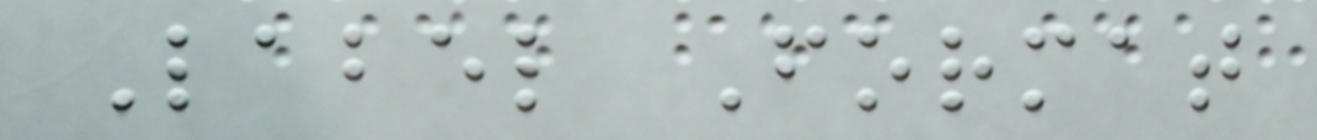Label Format
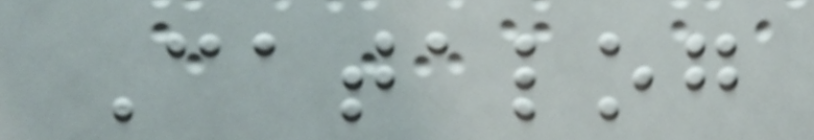Catalog
